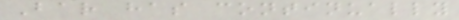Bar has continually
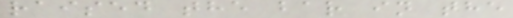raised the bar in the
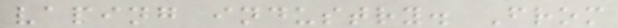vaping industry. From
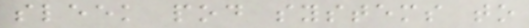sleek pod systems to
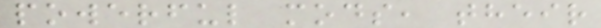powerful mods, their
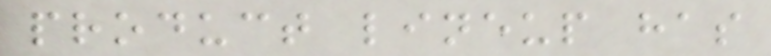product lineup has
